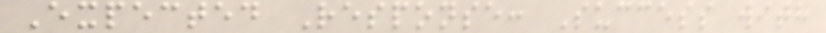Expected Response: Success with
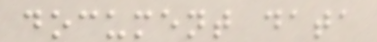document data
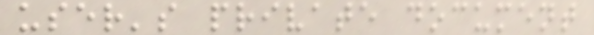user's private document
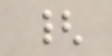{
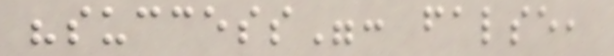"success": false,
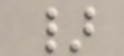}
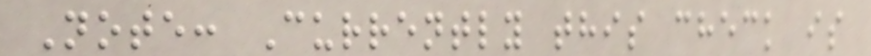Note: Currently this check is
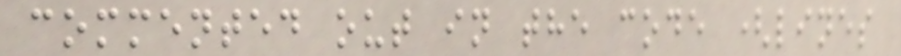commented out in the code (lines
